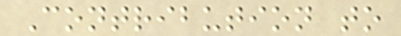Contribution to
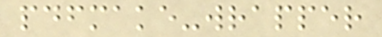pdfmake-wrapper
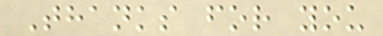Thanks for you
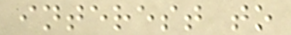interest to
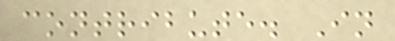contribute. In
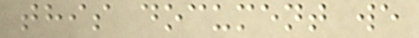this document we
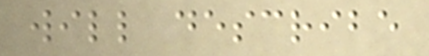will describe
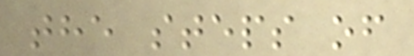the steps of
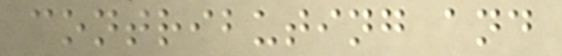contributing and
